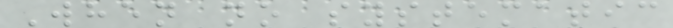When no systematic
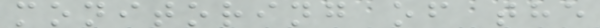monitoring of the
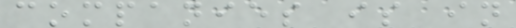companies is in
